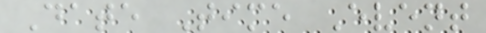Date Time Event
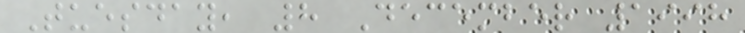Tuesday, 8 December 1998
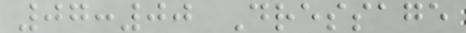07:00 Dressage
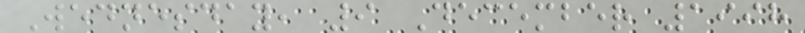Wednesday, 9 December 1998
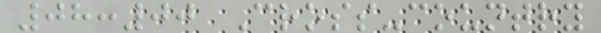08:00 Cross-country
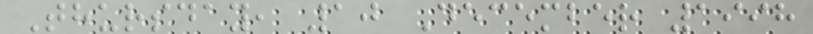Thursday, 10 December 1998
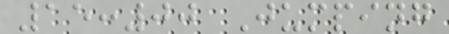15:00 Jumping
